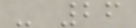- 26
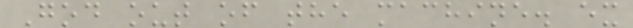God out of the machine. ex
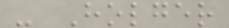- Holger
